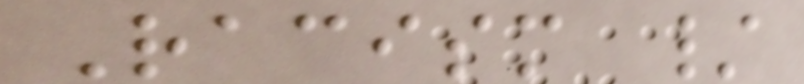Racism /
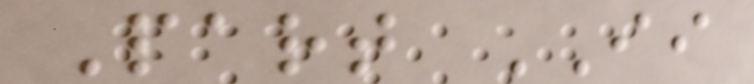Part II
